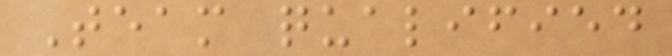Team qualified
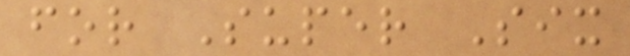for Super Six
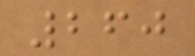260
